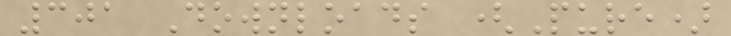301 Downloads (Pure)
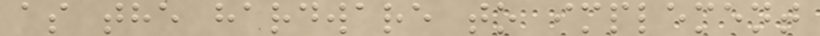as the hardware to implement
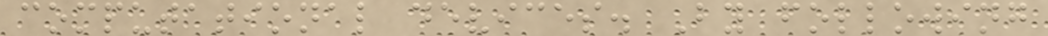computational devices. By following
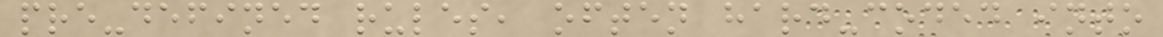pre-defined rules, often hard-coded into
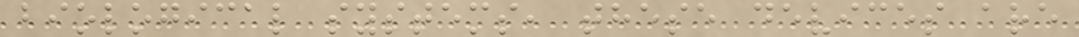biological systems, these devices are
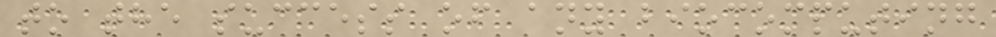to the success of any biocomputing
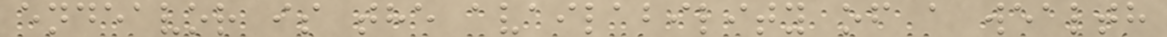endeavor is the availability of a wealth
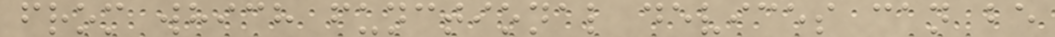from which functional devices can be
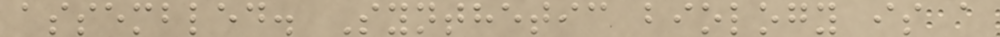assembled. Synthetic biology is a
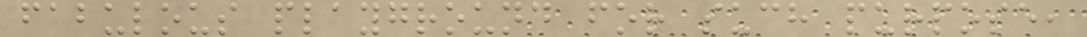fabulous playground for such purpose,
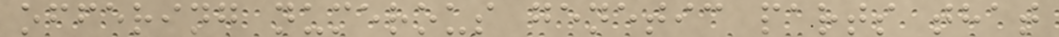offering numerous genetic parts that
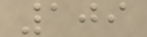109
